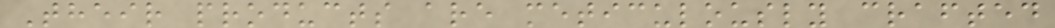Their products are meticulously crafted
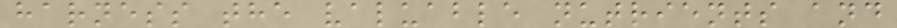harness the valuable nutrients and
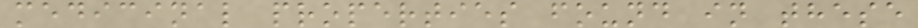medicinal properties found in these
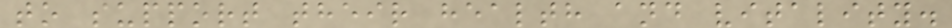to support their health and vitality.
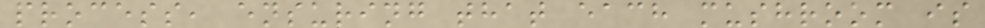process, ensuring that each mushroom is
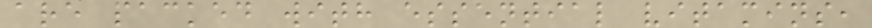are packed with essential vitamins,
